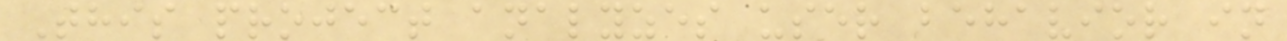This project analyzes user behavior in
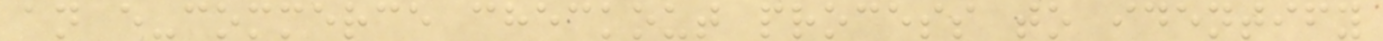an e-commerce checkout process to identify
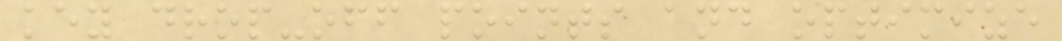key drop-off points and optimize
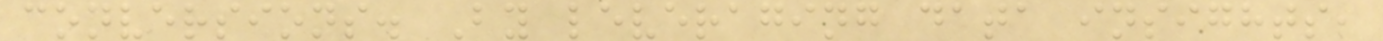conversions. By leveraging data insights,
